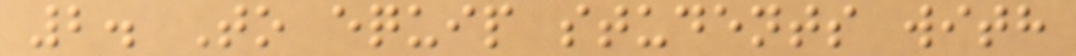2. To equip students with
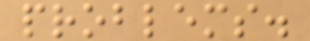problems.
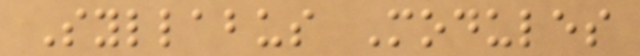Syllabus Modules
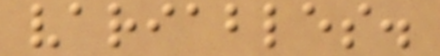variables.
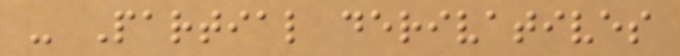- Partial derivatives
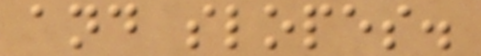and slopes.
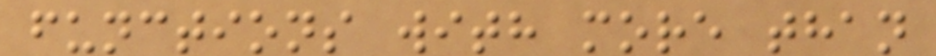functions with more than
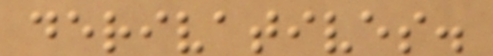derivatives.
